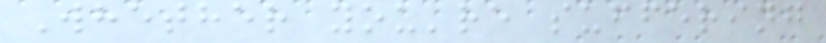Whether you're suffering
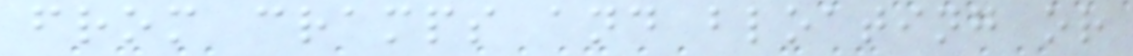from cramps and bloating or
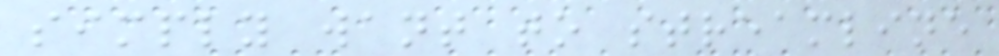simply want to streamline
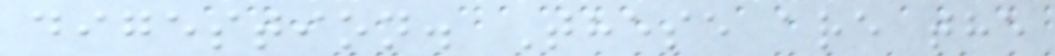digestion. These are the
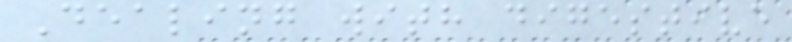Dealing with digestive
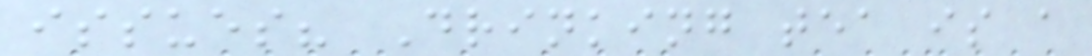issues? Drinking tea is a
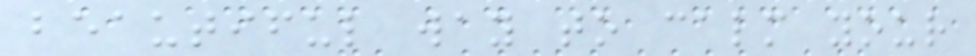beautiful way to calm your
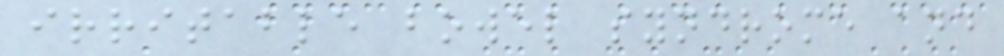irritable bowel syndrome and
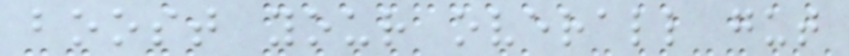boost your overall gut
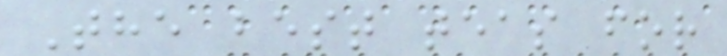The best teas for
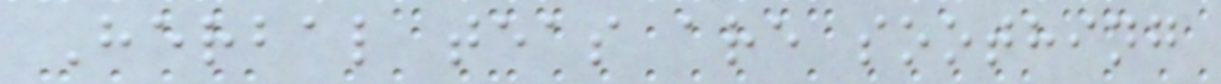Herbal teas are soothing
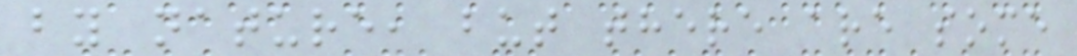by nature, but there are some
